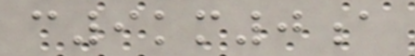c9km0a
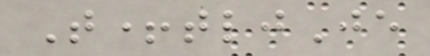T+tljJe
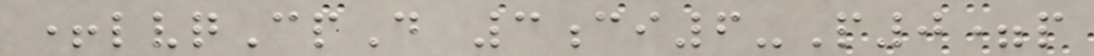+lvqCpD 3ci6-P0=p
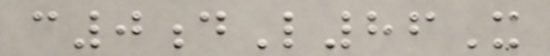c0dL86X
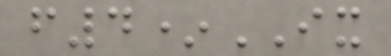f4*IX
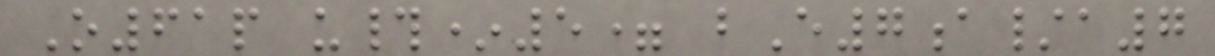O61p u#*5= bE7a/a7
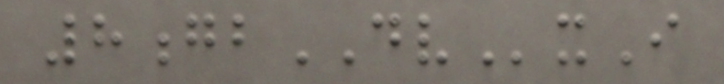8gbDVxI
